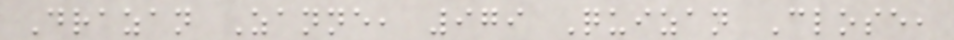Drazan Zanne, 979 Quizan Close,
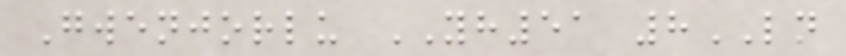Gwenjorlu YH51 8LN
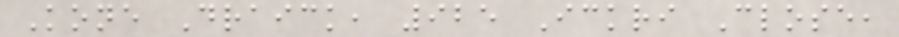Kone Draick, 925 Ickri Close,
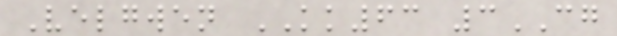Velgwen KK63 3CG
